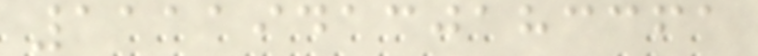111194130183361
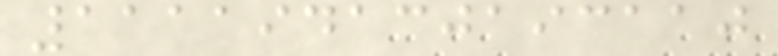111194130193110
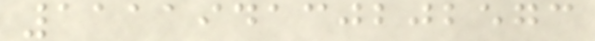111194130202573
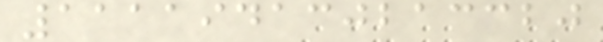111194130213320
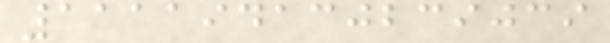111194130239039
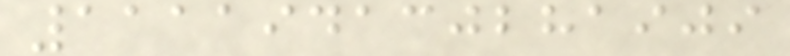111194130281909
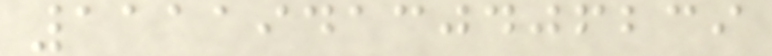111194130406239
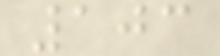103
